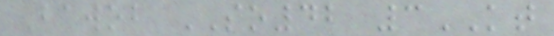Bawob SO42 3KT
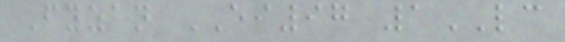Fyzan EI97 1LC
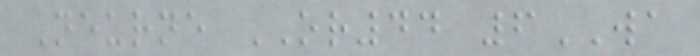Neurne OR44 6WA
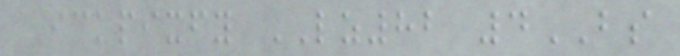Ickpixfy LZ82 4BS
